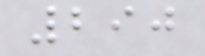290
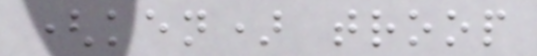(ken) troop
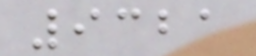9321
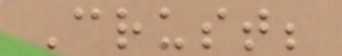Crust;
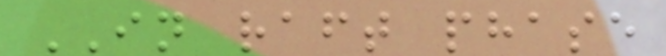IN raft phase
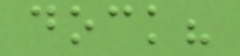dock?
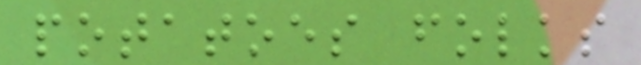potatoes folks
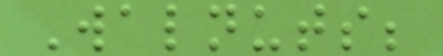Walnuts;
